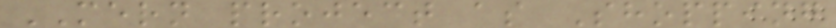MERN project as Shopping
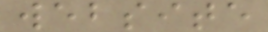website
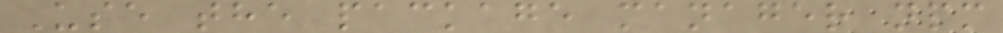Use the package manager npm
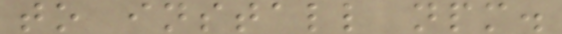to install npm.
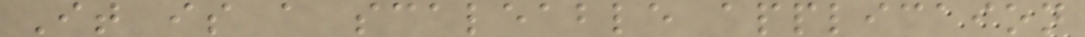It is a scaleable applicaion
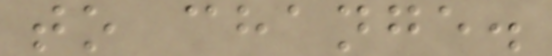to change.
